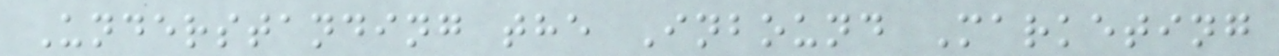Understanding the Inbound Marketing
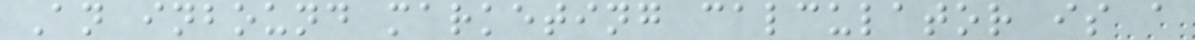An inbound marketing calculator is a
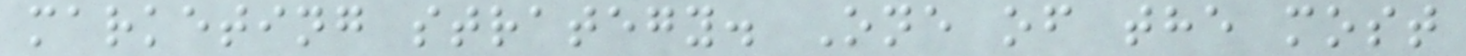marketing strategy. One of the most
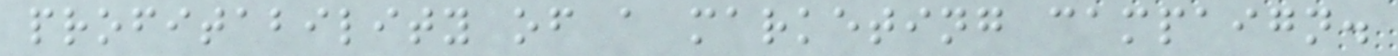profitability of a marketing campaign.
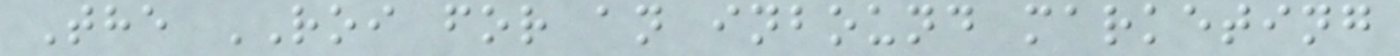The ROI for an inbound marketing
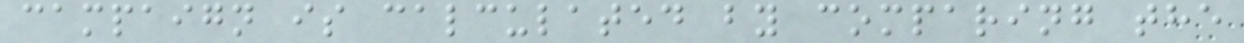campaign is calculated by comparing the
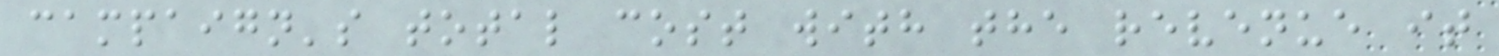campaign's total cost with the revenue it
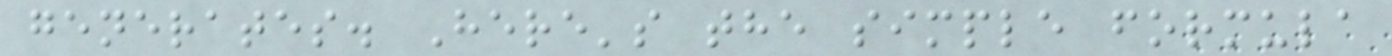generates. Here's the simple formula
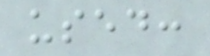used:
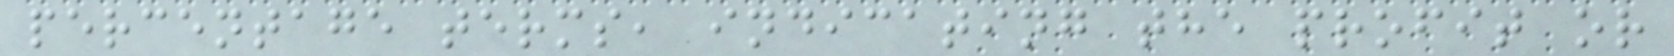percentage terms, indicating the profit or
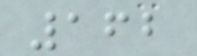162
